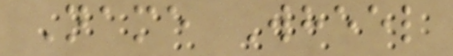Name Wheel
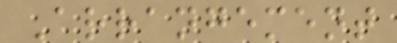Arrangement
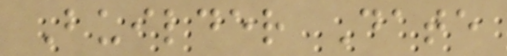Builder Date
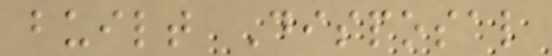built Disposal
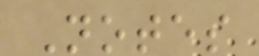Notes
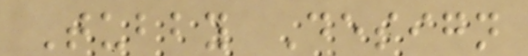Tubby Design
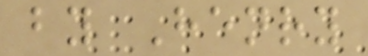by Henry
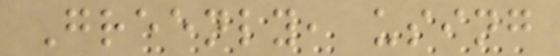Greenly, using
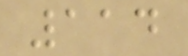114
